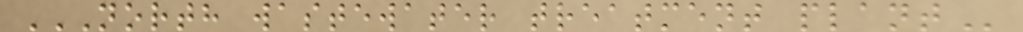NORTH WASTEWATER TREATMENT PLANT
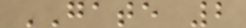GATE 2
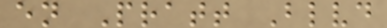en Pratt Blvd
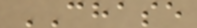CHASE
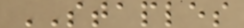STAPLES
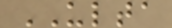ULTA
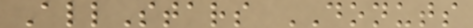AllStars DONUTS
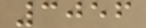3056
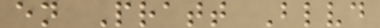en Pratt Blvd
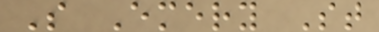S Emery St
